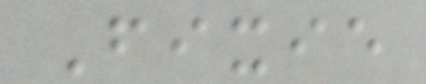Fixie
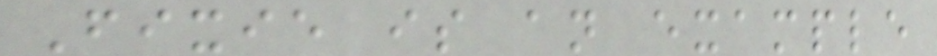Fixie is an example
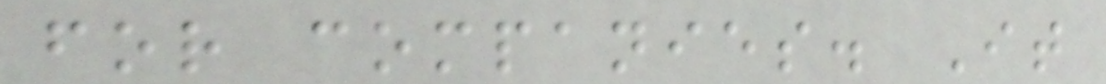for companies. It
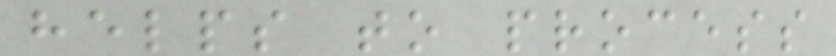helps to process
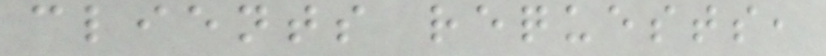clients requests,
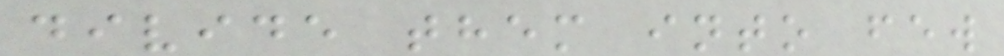divide them into few
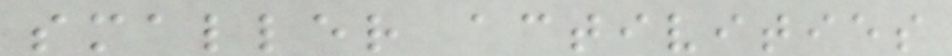smaller activities
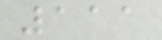111
